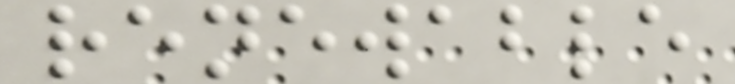renewable
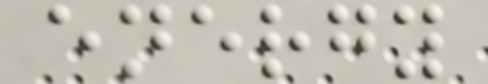energy
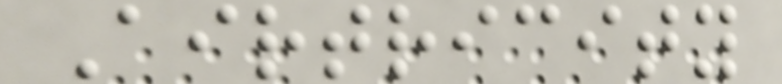Airtricity
